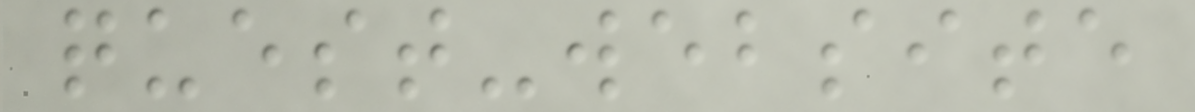quest-website
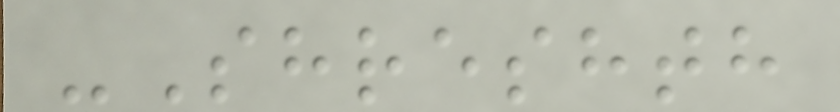-Shreshth
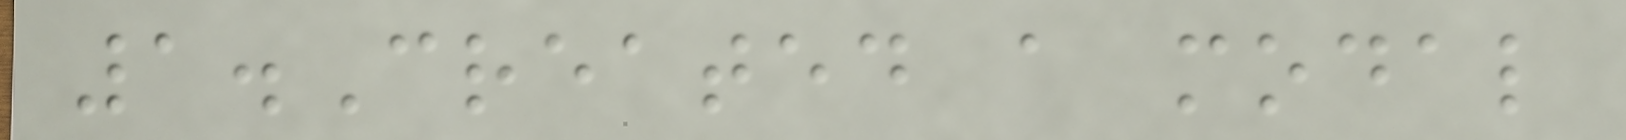1.Created a modal
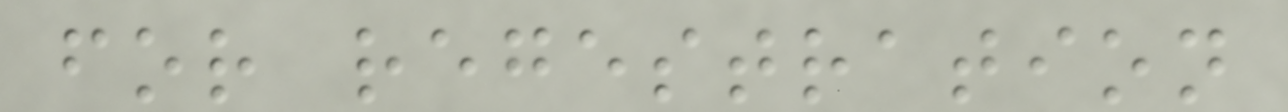for regestration
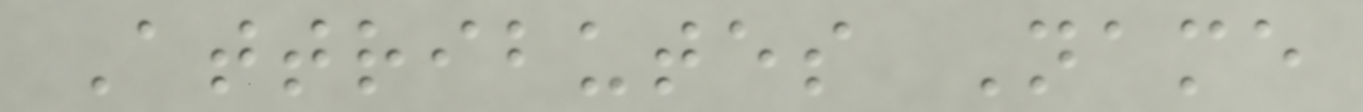Attributes Name
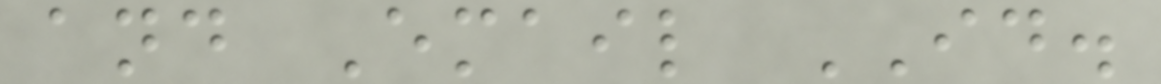and Email ID.
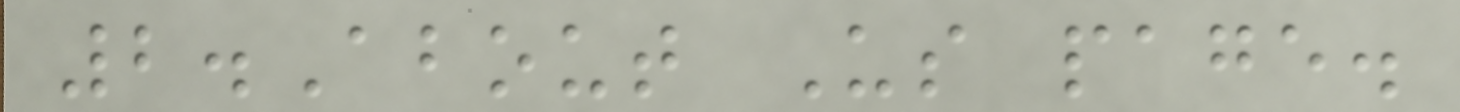2.About Us page.
